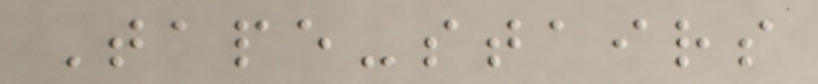Tape-stairs
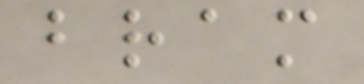bram
